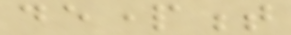department
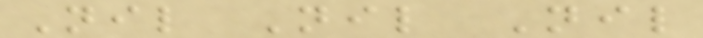Nil Nil Nil
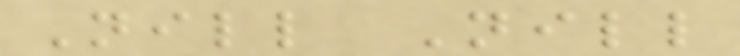Nill Nill
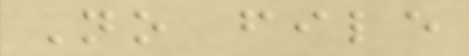No file
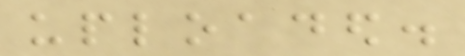uploaded.
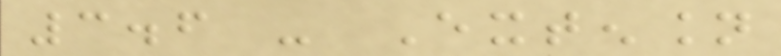3.6 - Extension
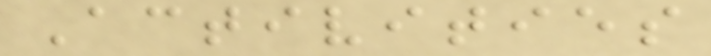Activities
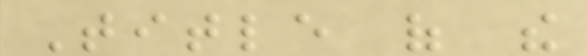Title of the
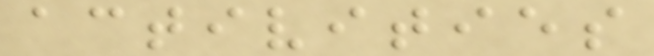activities
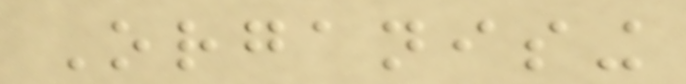Organising
